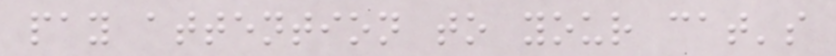pay attention to your cat's
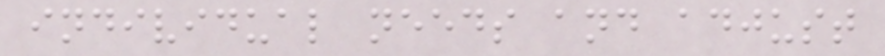individual needs and adjust
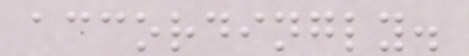accordingly.
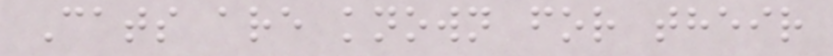Cats are known for their
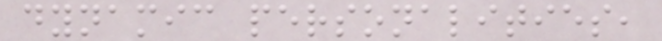dynamic personalities,
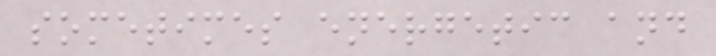sometimes energetic and
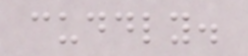cuddly.
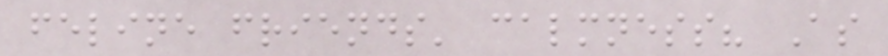feline friends' calmness? As
